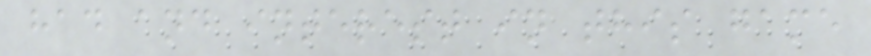had and interest in this game
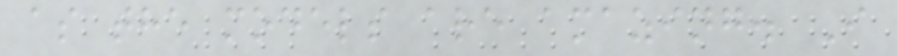as the models are amazing. I
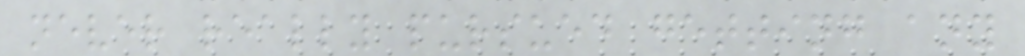never really pursued getting any
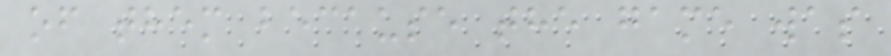of them because the game was
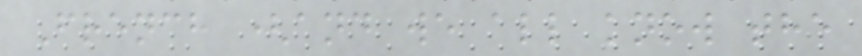French (and we all know the
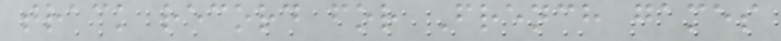track record for French games
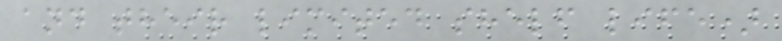and their limited shelf life)
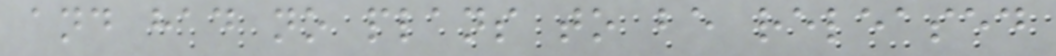and had no plans to be released
